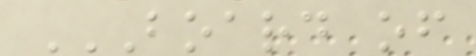BOARD OF
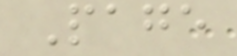Page
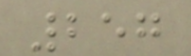257
